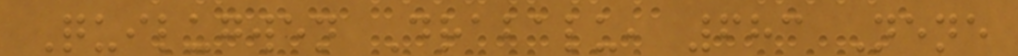Quilugwen Drabalu, 683 Nene
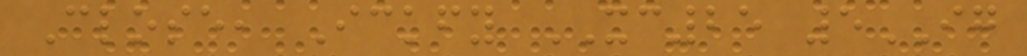Close, Ickfy XC25 5IG
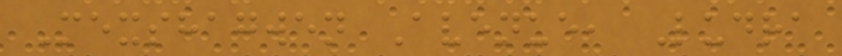Mexshagwen Avenue, Ludra
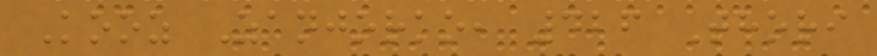Kooz Zanjorko, 426 Thori
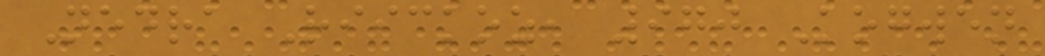Nedra Riickoz, 970 Kogwen
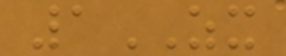1ZX
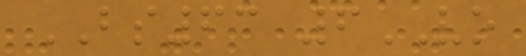BS63 6VO
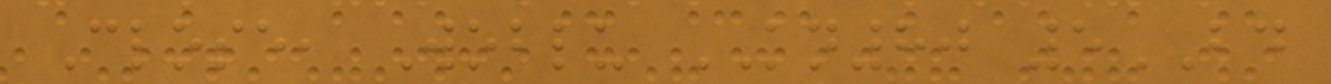Close, Woblu KN80 5BD
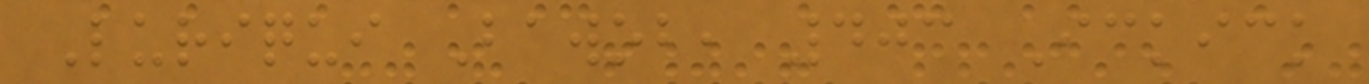Luriqui Bawob, 403 Ickick
